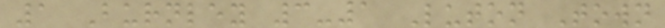1 Burnley 3-1 Luton Town
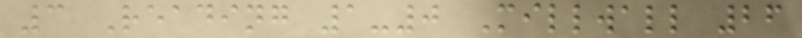3 Reading 1-0 Millwall 26
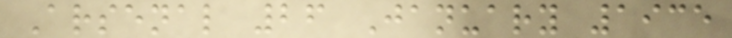Arsenal 26 January 1935
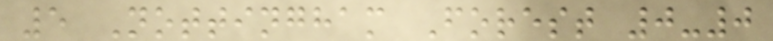5 Nottingham Forest 0-0
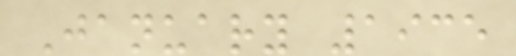January 1935
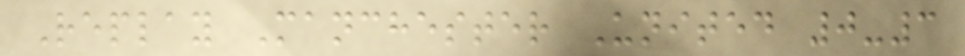Replay Manchester United 0-3
